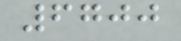6700
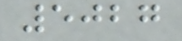5027
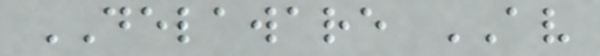DELAWARE AV
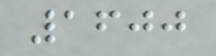1600
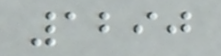1290
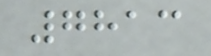7813
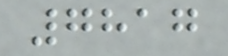7817
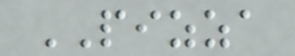PIZZA
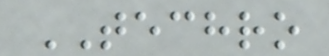TECHRO
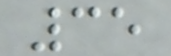35
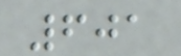601
